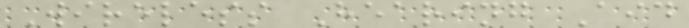Wireless Hearing Aid
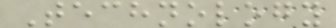Technology
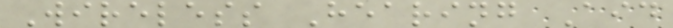Wireless Hearing Aid
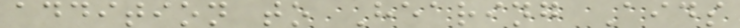addition to Hearing Aids
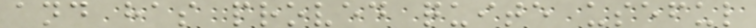and has proved quite useful
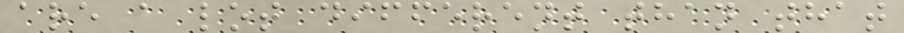are a lot different than that
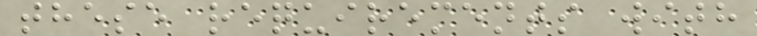these requirements with
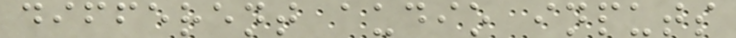different audio inputs
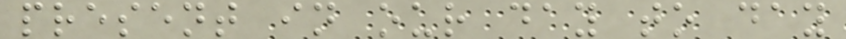present in our day to day
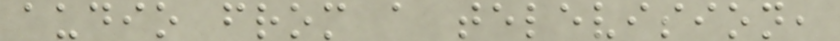audio from a television,
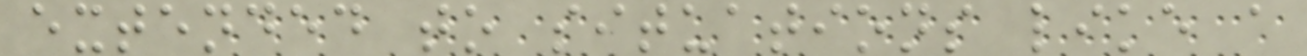extended to situations like a
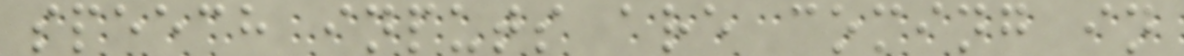speech inputs are coming in
